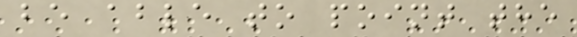be able to point the
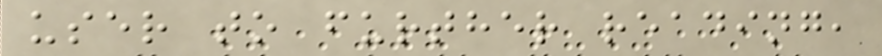user to further reading,
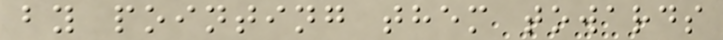by pointing them towards
